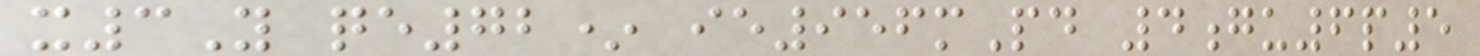x3Y qe72* ie956mPd 4gu6p5
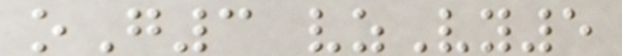oG3 vzVy5
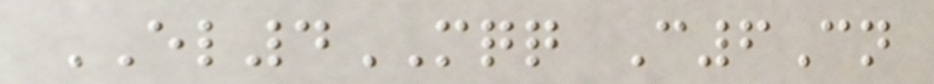EL4MQQ C6Cn
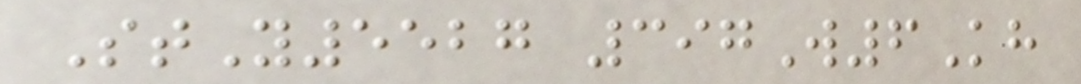StY5527 397W6Kh
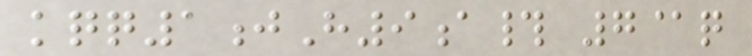kqq1jH9a# 7@q
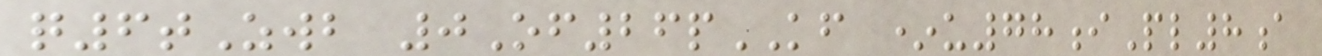q6tZwb 0Of26pKF *u78iPl8a
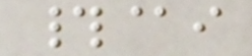#@i
